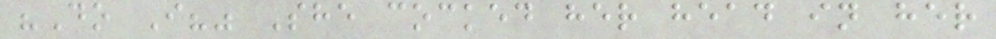"Do I?" She cocked her head in her
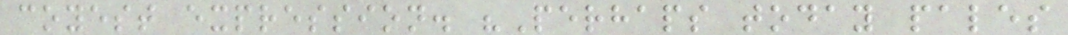coyest expression. "Perhaps today pales
